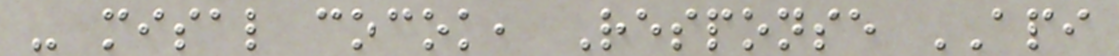- misal cocok, Response API
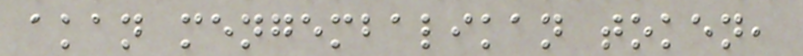akan mengembalikan token,
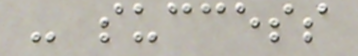- success
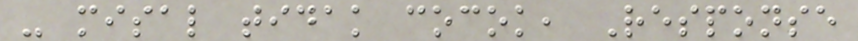- misal tidak cocok, Response
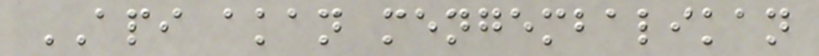API akan mengembalikan
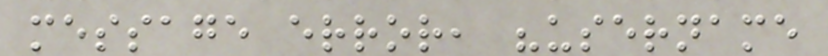message error, "username
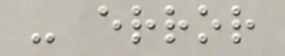- error
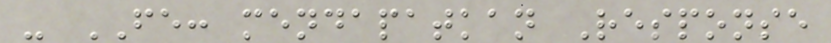- FE: mendapatkan Response
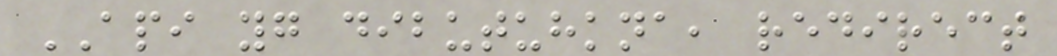API yg dibutuhkna, redirect
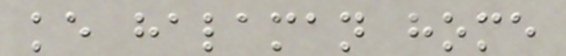ke halaman home
